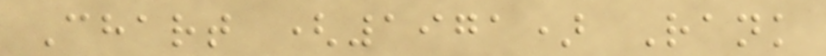Chart (1971) Rank
